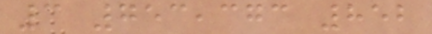3 753,373 852
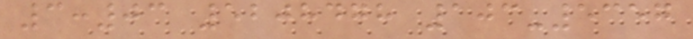3:03 5208478 103-5357
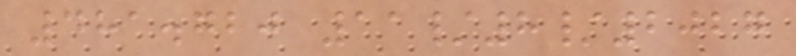481.720 11/8/2027
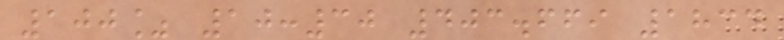100% 10:30 403.669 1834
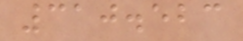310.523
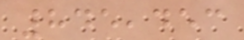845,453
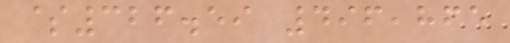$326.59 496,865
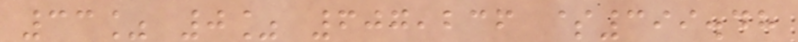33% 0% 607,236 $399.48
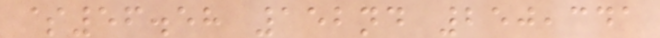$56.58 152nd 250,341
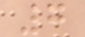7
